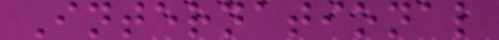International
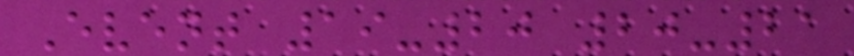Event 19-20 20-21
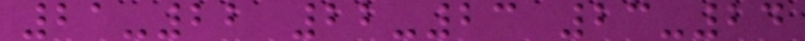21-22 22-23 23-24
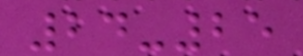24-25
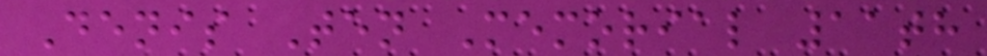Denis Ten Memorial 11th
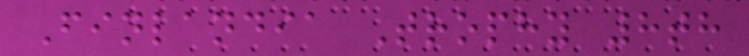Finlandia Trophy 8th
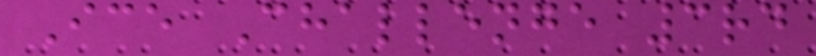Ice Challenge 3rd
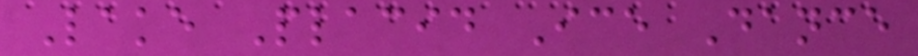Lake Placid Ice Dance
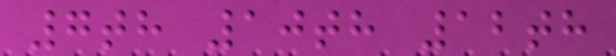7th 10th 12th
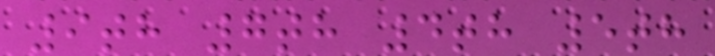9th 7th 4th 5th
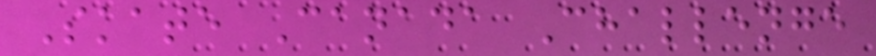Skate Canada Challenge
